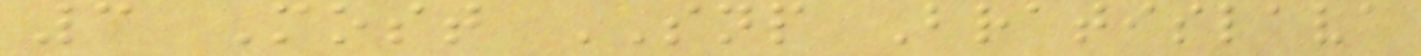3 Most SNP Bratislava
